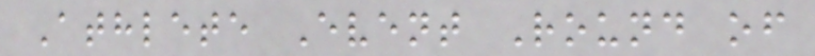Athlete Event Round of
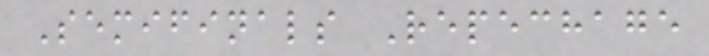Semifinals Repechage
